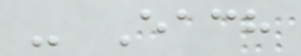- Each
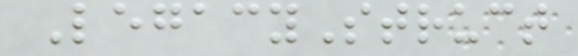LegacyStruct
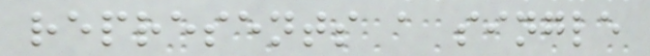represents a single
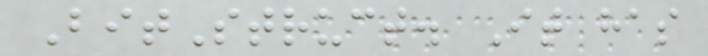BitStruct. It has
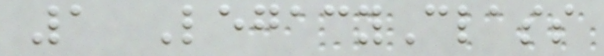1 LegacyClass
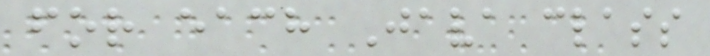for each Java class
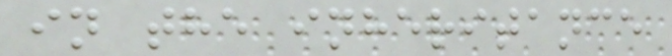in the inheritance
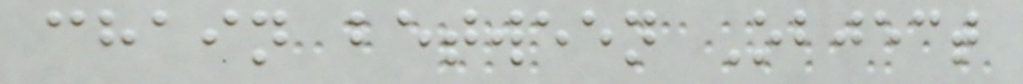chain between Object
